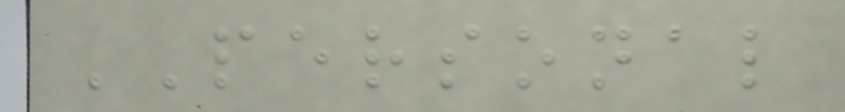PERSONAL
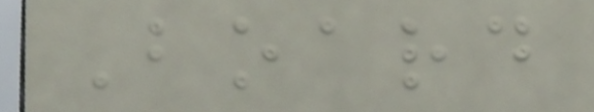Board
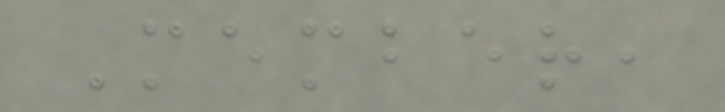Member,
